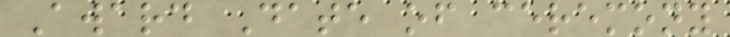Award Date of ceremony
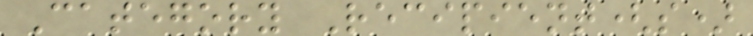Category Recipient(s)
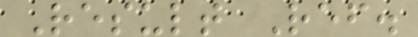Result Ref.
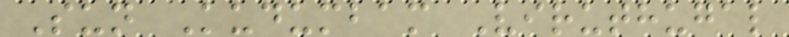Sun Kudumbam Viruthugal
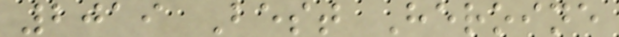2019 Best Heroine
